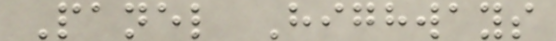Panel Highways
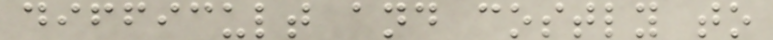difficult and costly to
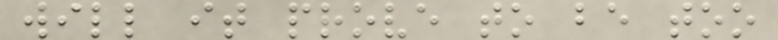will it prove to be too
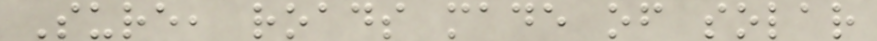Sure, roads made of solar
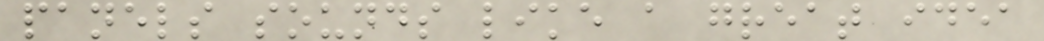panels sounds like a great idea
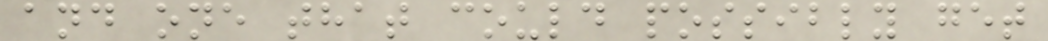and one that could possibly get
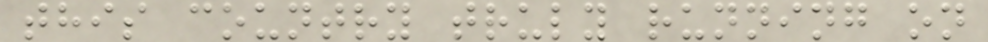this country truly running on
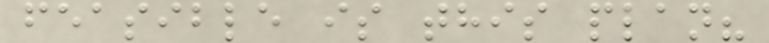feasible is this plan?
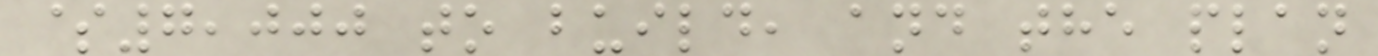$7,000 to build, and the plan
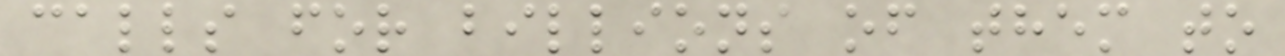calls for billions of them to
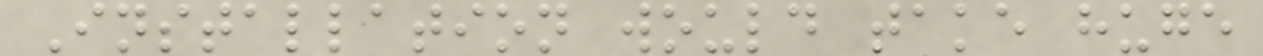Installation would take huge
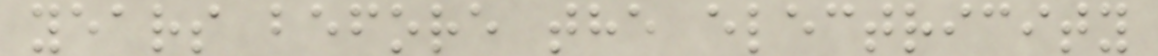years before the electricity
